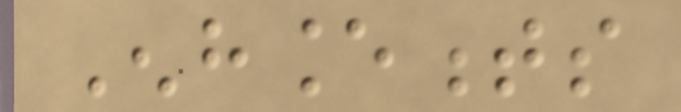Enhancements
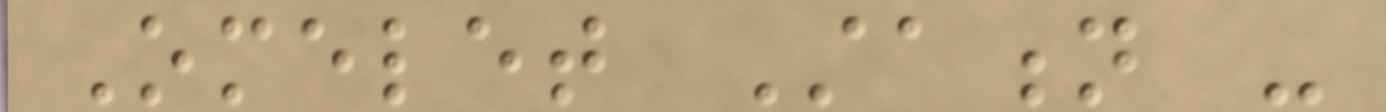Omelet Station -
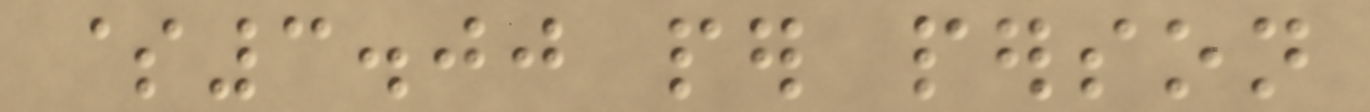$3.00 per person
